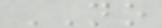NO
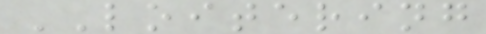LOITERING
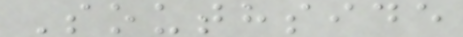Southside
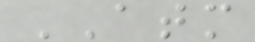ATM
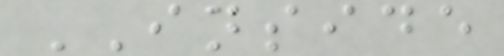INSIDE
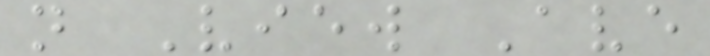n View Ave
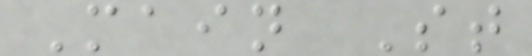Main St
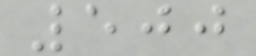500
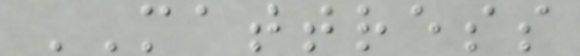MATTRESS
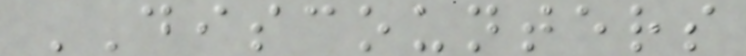DISCOUNTERS
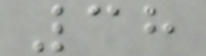38
